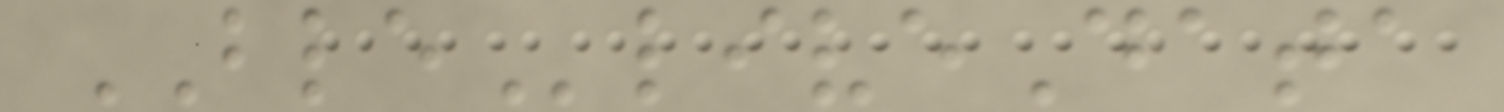BLEliveData
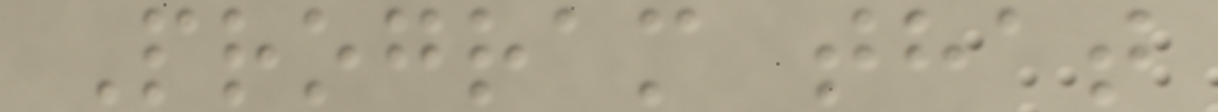Program that
